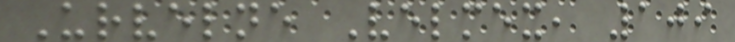Urvelne Velmex, 109
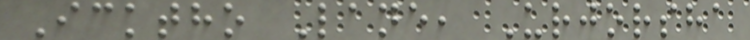Icktho Lane, Urjorsha
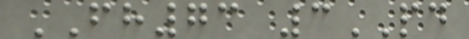FH73 3PD
